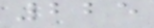225
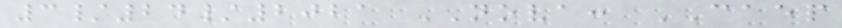3/24/2021 NOVA: CAEP
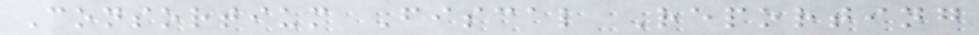Consortium Fiscal Reporting
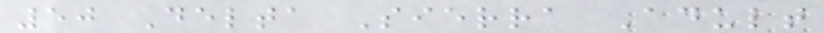50 Delta Sierra Adult
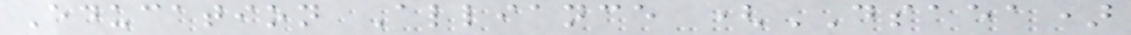Education Alliance (DSAEA)
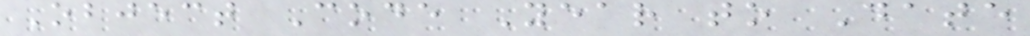Object Code Year to Date
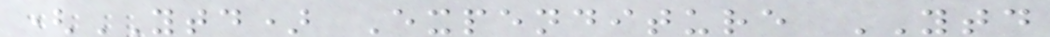(YTD) Expenditure YTD
